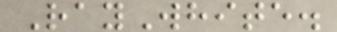RayWhite.
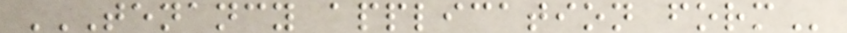TENANCY APPLICATION FORM
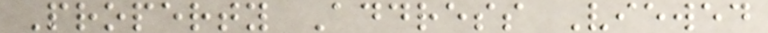Property Address Viewed
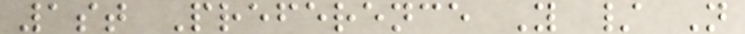1st Preference Y / N
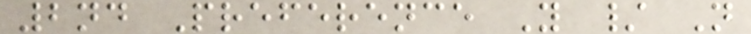2nd Preference Y / N
